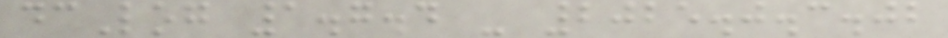dcLog 1.7.4 - 2025.0.3.02
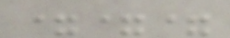===
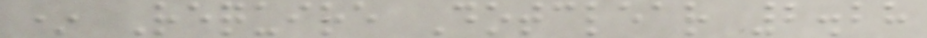* Require Dotclear 2.28
